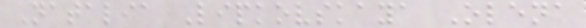Natalia Lipkovskaya Olena
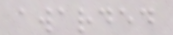awarded
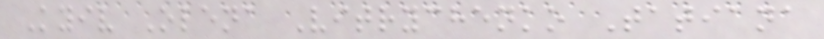Kyiv Olena Vitrychenko Tatiana
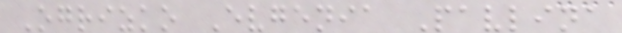Ogrizko Evgenia Pavlina
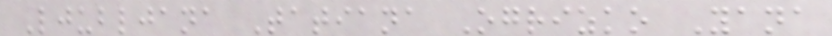Ljubljana Tatiana Ogrizko Yana
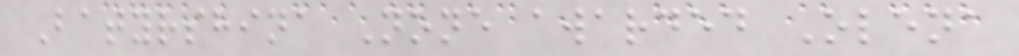Batyrshina None awarded Olena
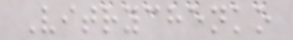Vitrychenko
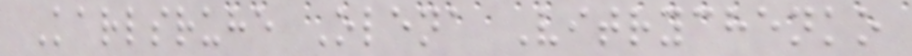Karlsruhe Olena Vitrychenko
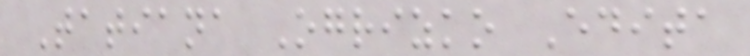Tatiana Ogrizko Edita
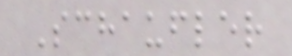Schaufler
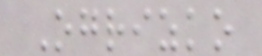Ogrizko
